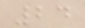24
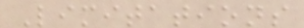Limitations
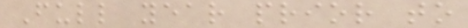Full year prior to
